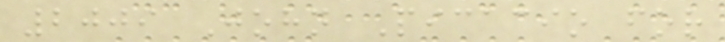2009 John Picacio for
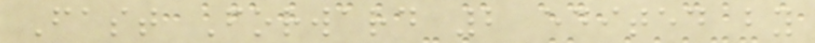Fast Forward 2 edited by
